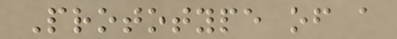Prototype of a
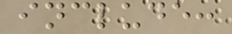include:
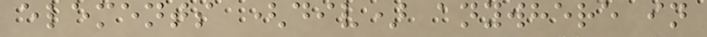elements (div) anywhere in
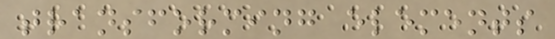transforming elements
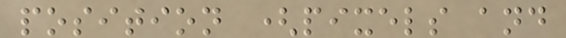position (pixels and
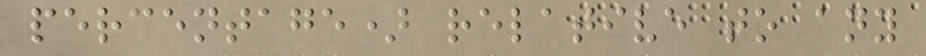percentage) relative to any
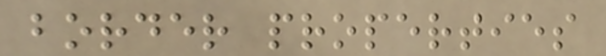border properties
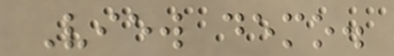View demo.
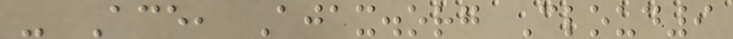- Ace, Ajax.org Cloud9
